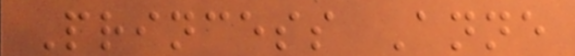Princess Anne
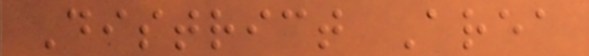District Area
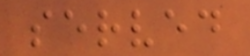served
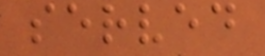served
